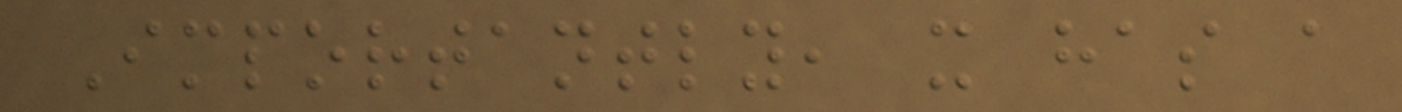Importantly, it has a
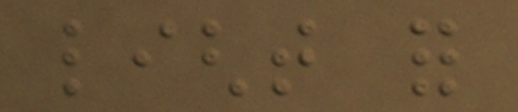light for
